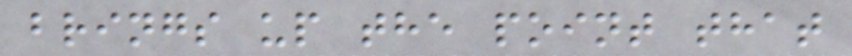brings up the point that
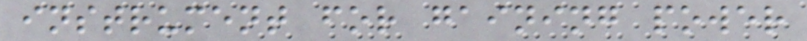instrument for gaining power
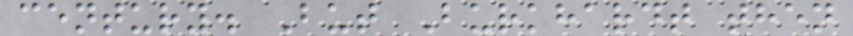century. But Burkhardt then
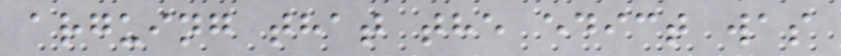arguing that the edict was
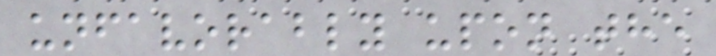unfavorably upon the
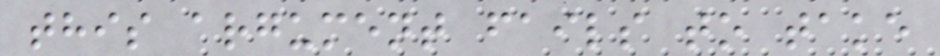this argument fails to take
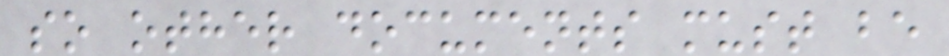so other documents must be
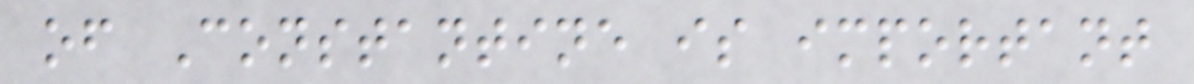of Constantine is important
